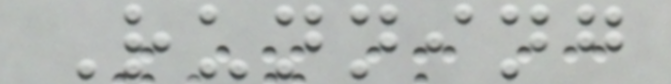Running
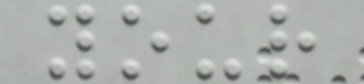your
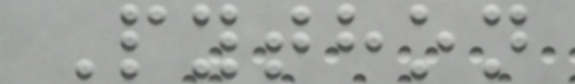Python
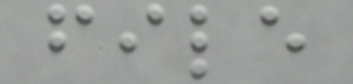file
